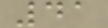41
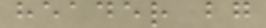header bg
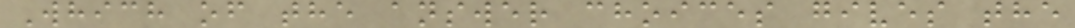Which of the answer choices gives the
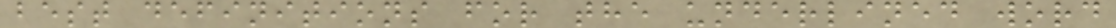best definitions for the underlined word
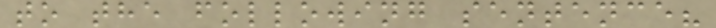to the following sentence?
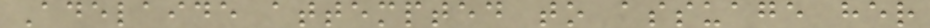Adelaide attempted to assuage her
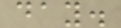day.
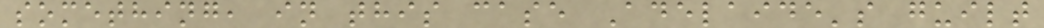something, in this case Adelaide's guilt
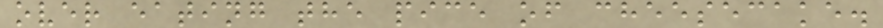over eating the pice of cheesecake.
